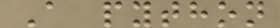A python
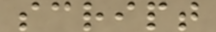script
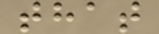that
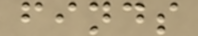finds
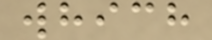which
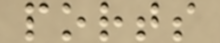ports
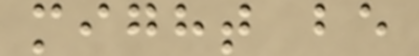might be
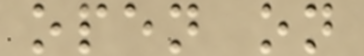open on
